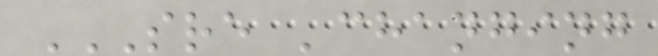SRE 'CHANGING
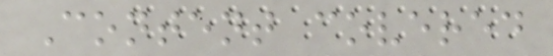Content covered
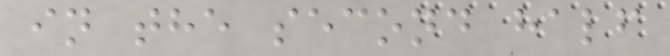in the second half
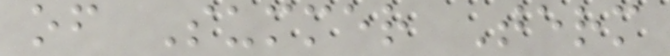of Summer Term
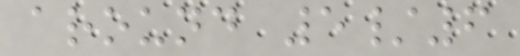around 5/6
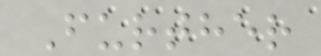Further
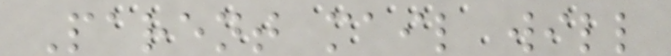Parent mail will
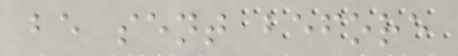be sent before
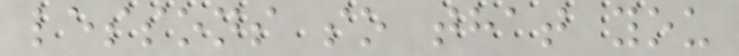lessons so that you
